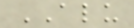ALU
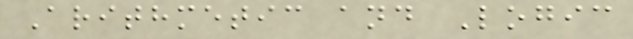Arithmetic and Logic
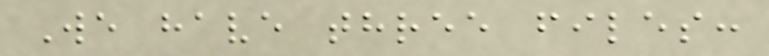We have three files:
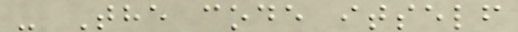- The code itself
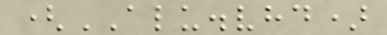(ALU.vhd)
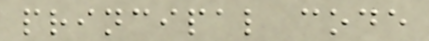principal code
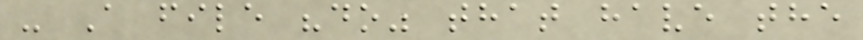- A file "do" that have the
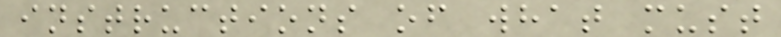instructions of what must
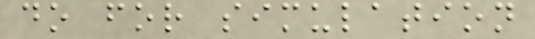do for simulation
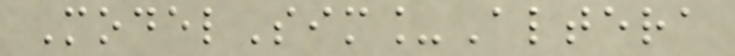ModelSim_Altera
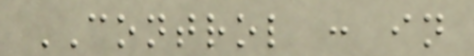CONTROL : in
